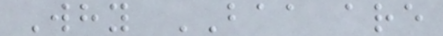Why BAA are
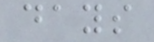days
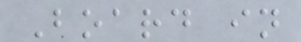Board in
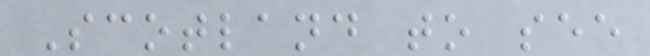Scotland to see
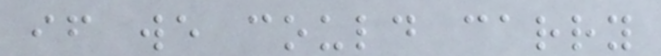if we could carry
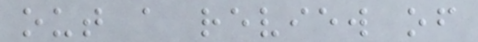out a review of
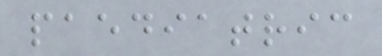paediatric
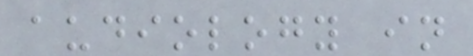audiology in
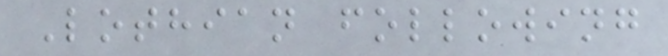Lothian following
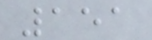151
